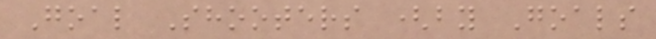Goal Shooters (by Goals
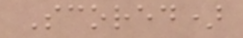Scored)
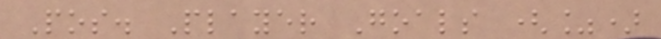Pos. Player Goals (%)
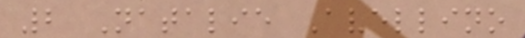2 Natalie Avellino
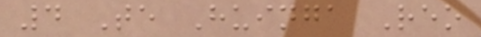4 Te Huinga Reo
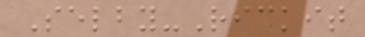Selby-Rickit
